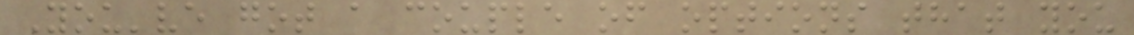You've got a couple of options that you
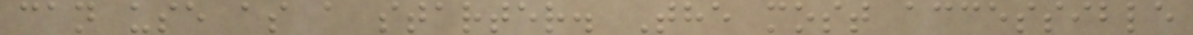can use as a starter. The most accessible
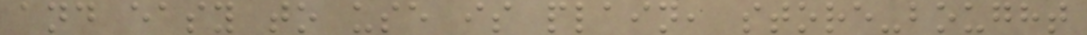and easy to use is plain, store-bought
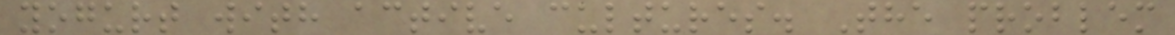yogurt with active cultures. The problem
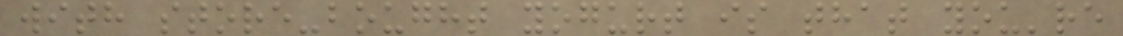with store-bought yogurt is that you're
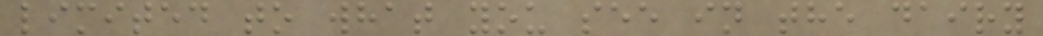limited to what you see in the dairy
